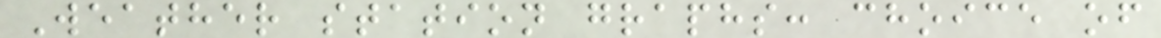Weather station graphs: choice of
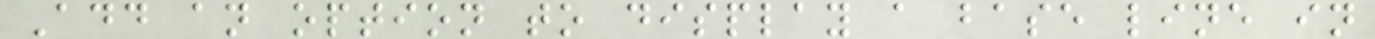Add an option to display a base line in
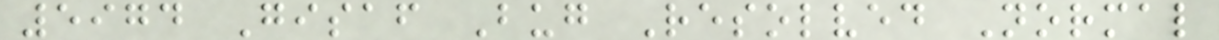5974 Gisaf Bug Resolved Normal
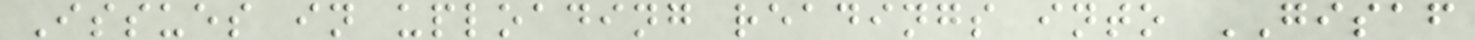Issues in uploading readings into GISAF
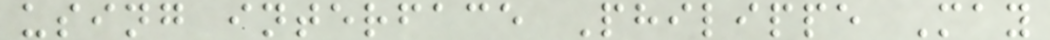using interface Philippe May
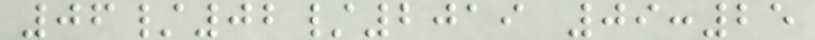06/02/2019 09:25
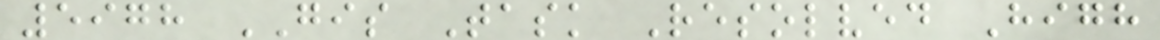5978 GIS Task Resolved High
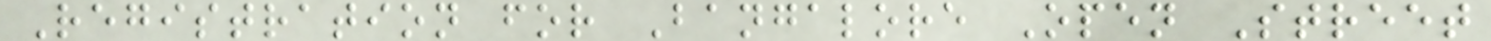Registration for Bangalore Open Street
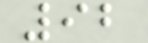92
